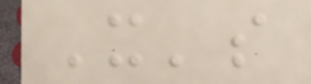It's
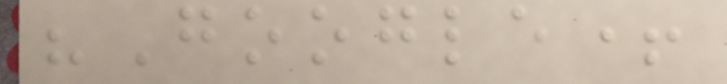"Google+
